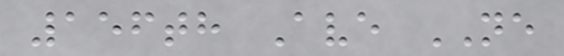156th Ave NE
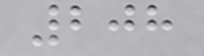208
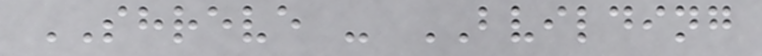SHREVE - BVILDING
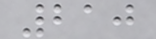210
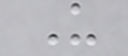U
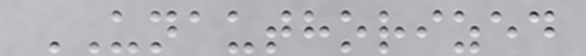UNAUTHORIZED
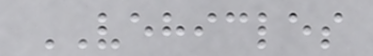VEHICLES
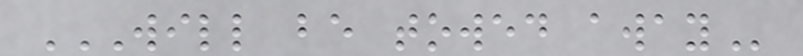WILL BE TOWED AWAY
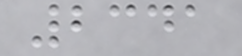2341
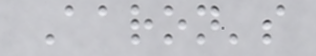Aaron's
